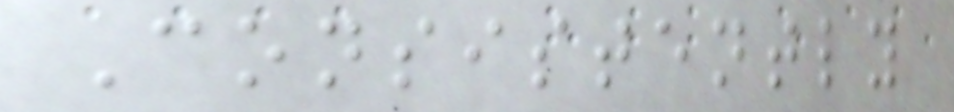Consistently
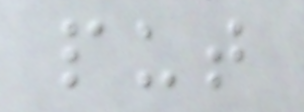put
